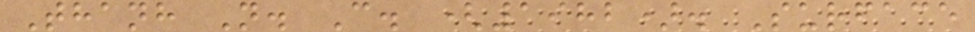Thanh N. C. (1982). Surface
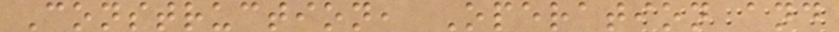Construction, Operation and
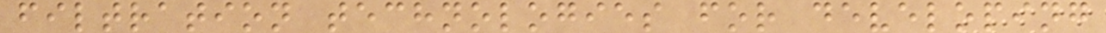filtration technologies for developing
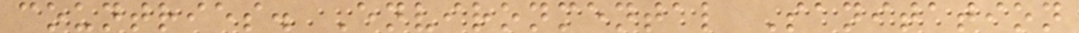countries. Environmental Sanitation
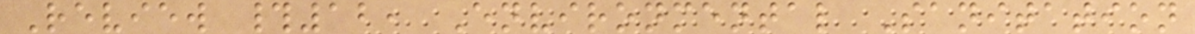Review #12, Environmental Sanitation
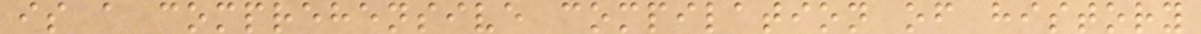is a comprehensive compilation of history
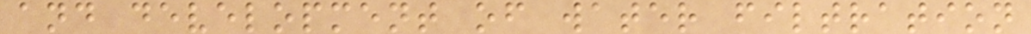and development of water filtration
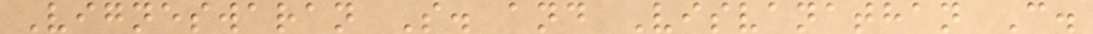Vigneswaran S. and Visvanathan C.
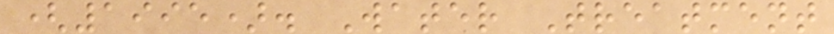(1995). Water Treatment
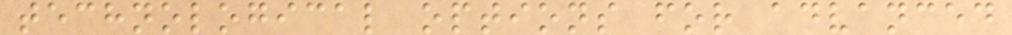technological options for advanced
